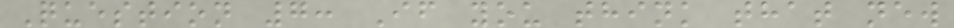Question 7: If you think that new
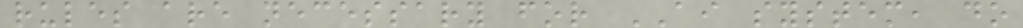rules are necessary for AI system, do
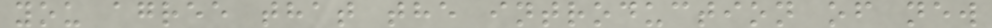you agree that the introduction of new
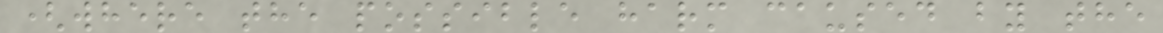(where the possible harm caused by the
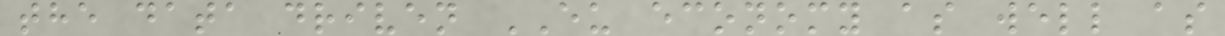the data driven EU economy as well as
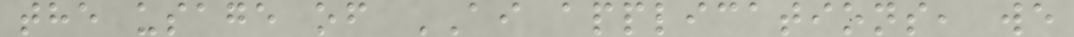the usage of AI applications, we
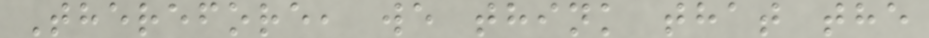Therefore, we think that the
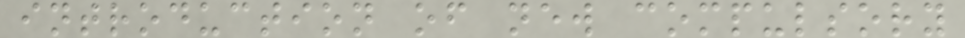introduction of new compulsory
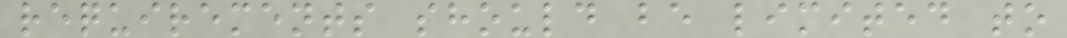requirements should be limited to
